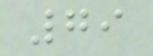79
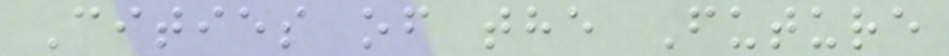Cities of the Future
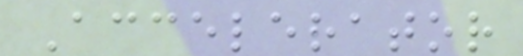Accelerator
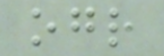ogr
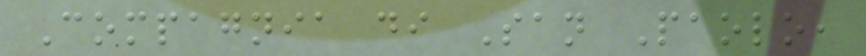Compagnia di San Paolo,
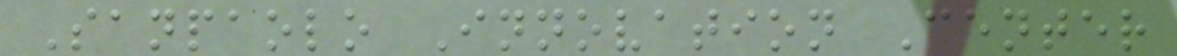Sanpaolo Innovation Center
